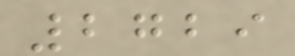2729
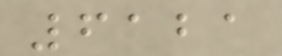6121
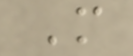M
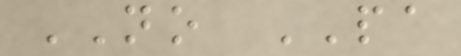NO PA
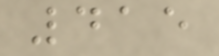415
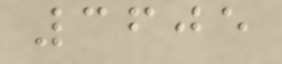3605
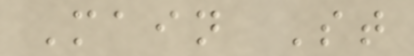Main St
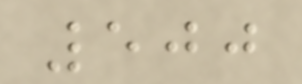500
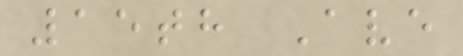15th Ave
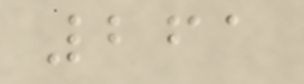261
